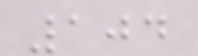104
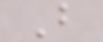B
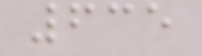635
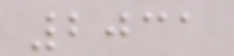2031
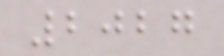2027
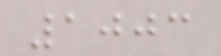1003
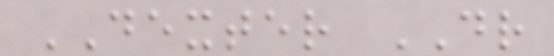DEXTER DR
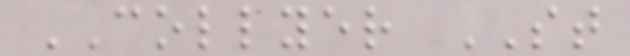COLLYER ST
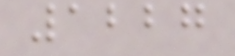1227
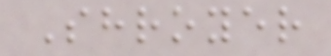Shroyer
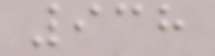938
